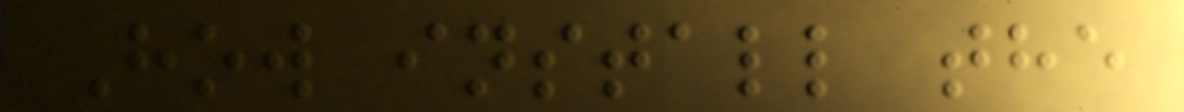How install the
